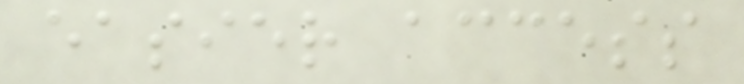easier access
